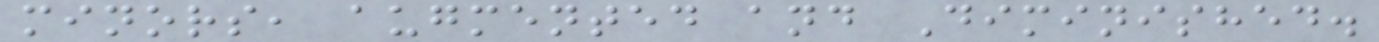minors, augmented and Diminished.
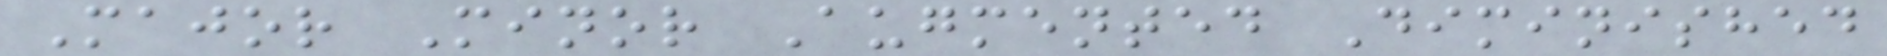Major Minor Augmented Diminished
